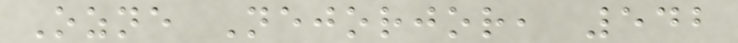Ozne Nejorjor, 542
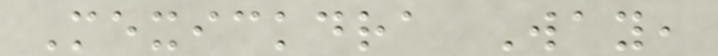Mexickdra Way,
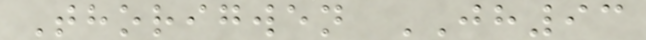Thorigwen JH93
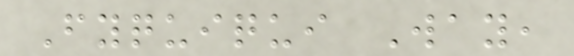Fyquiqui Way,
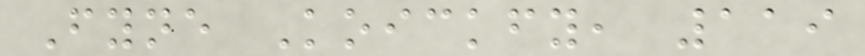Fyne Koickfy, 119
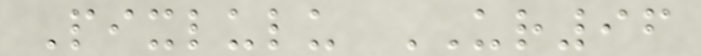Pixlulu UR96
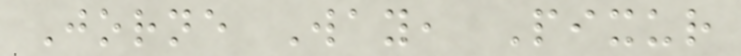Jorne Way, Pixur
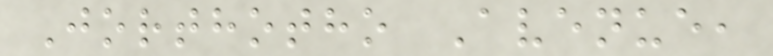Jorthotho Avenue,
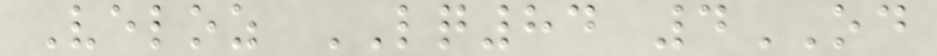Veloz LQ84 4OD
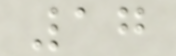17
